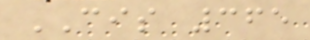CIS 365
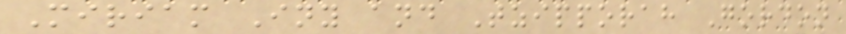Miriam Iny and Tzipporah Gordon
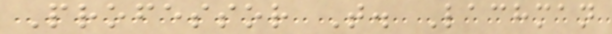Professor T. Lachman
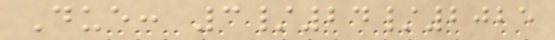Due: 3/24/2025
